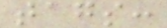tags:
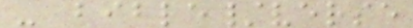- bible/verse
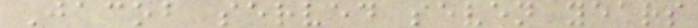Jacob served seven years
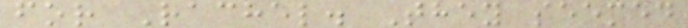for Rachel. They seemed
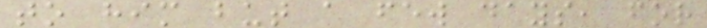to him but a few days, for
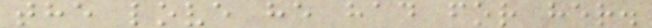the love he had for her.
